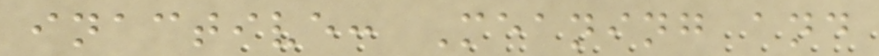inactive: Meaning and
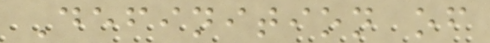Definition of
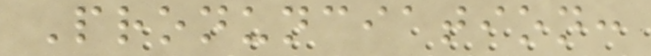Pronunciation:
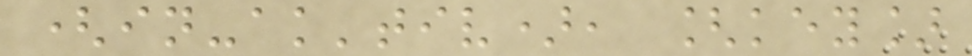(in-ak'tiv), [key]
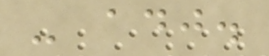- adj.
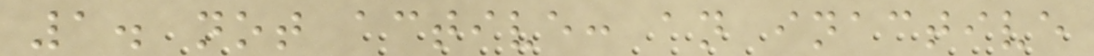1. not active: an inactive
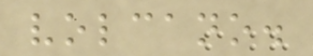volcano.
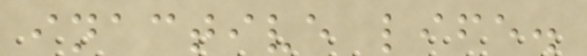inactive life.
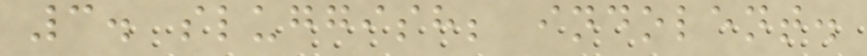3. sluggish; indolent.
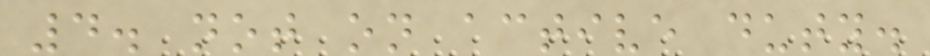4. not on active duty.
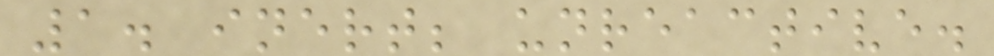1. inert; unreactive.
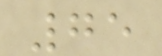75
